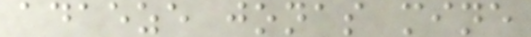adaeze jonas mine
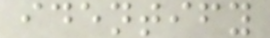identify
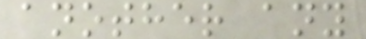another any
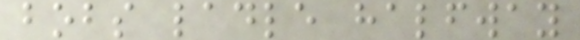bobs ladle halfway
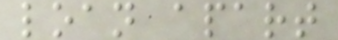loan apart
